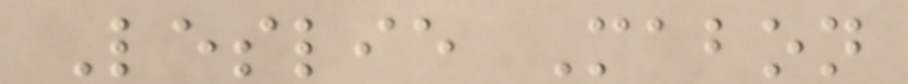Leslie Mabon
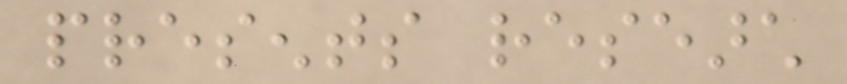presents research
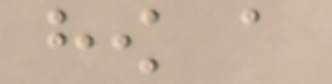how a
